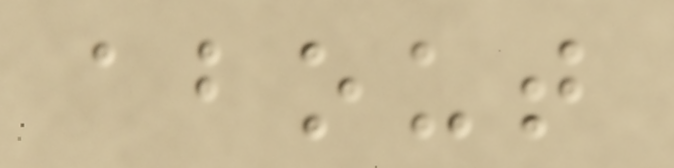about
